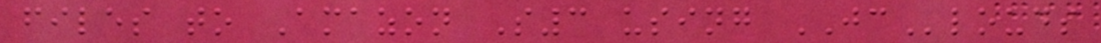files to Amazon S3 using JClouds
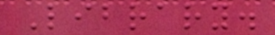Library.
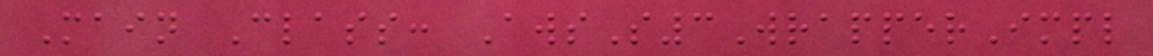Main Class: AwsS3WrapperImpl
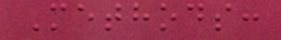Methods:
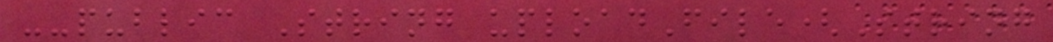--public String uploadFile(String
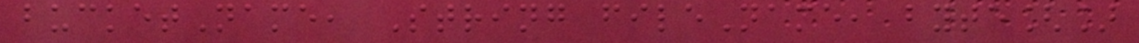bucketName, String fileName, byte[]
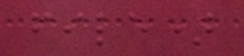file)
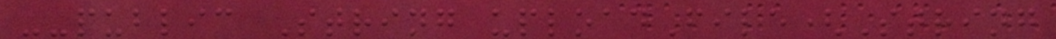--public String uploadFile(String
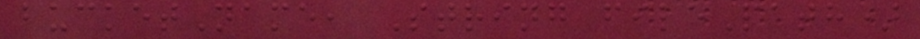bucketName, String filePath)
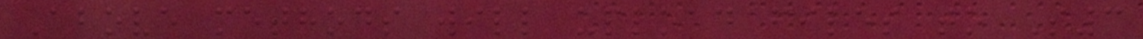Above methods will upload files to S3
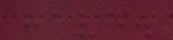have.
